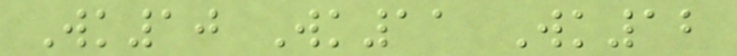Wk10 Wk11 Wk12
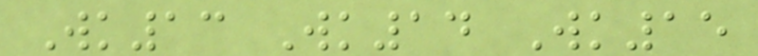Wk13 Wk14 Wk15
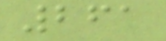261
